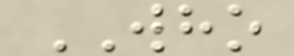WHO
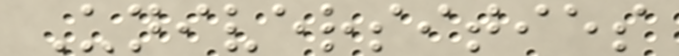Universities
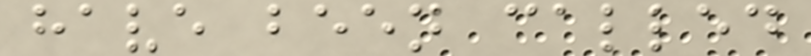have been called
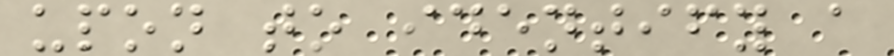upon to identify a
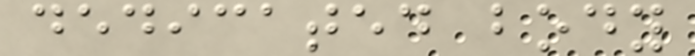dedicated body
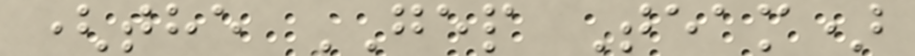(the GEP Team)
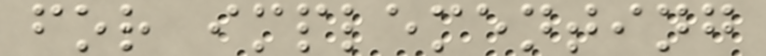for implementing
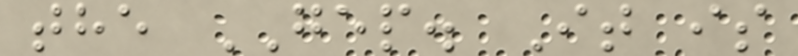the GEP. It is
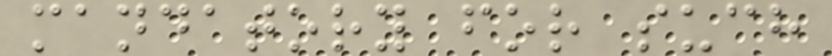mandatory for such
